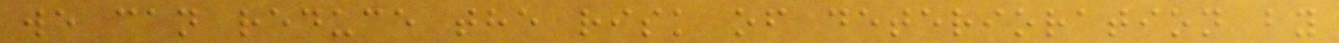we can reduce the risk of deterioration by
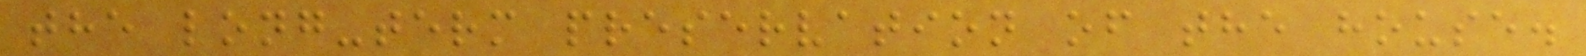the long-term preservation of the house.
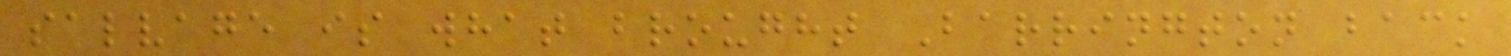salvage is what brought Barrington back
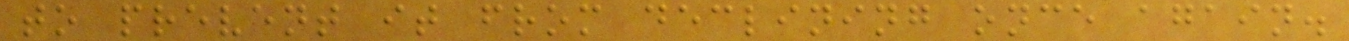to prevent it from declining once again.
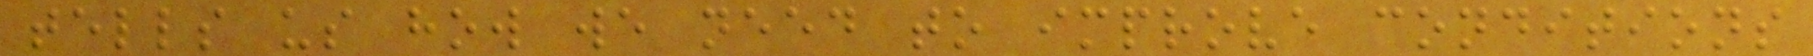tells us how we need to improve conditions
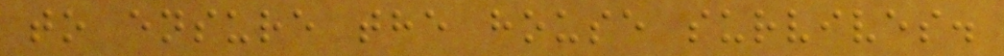to ensure the house survives.
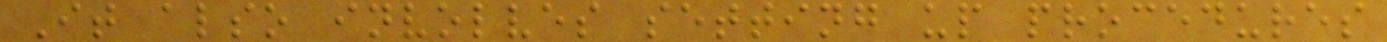It also involves setting up procedures
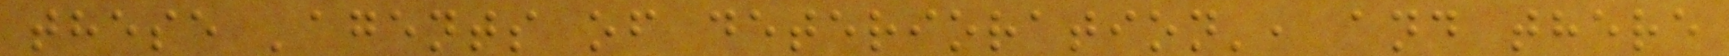these 'agents of deterioration', and there
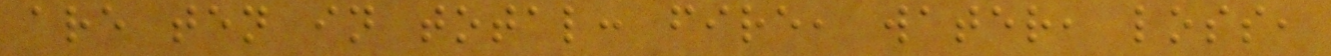are ten in total: fire, water, loss,
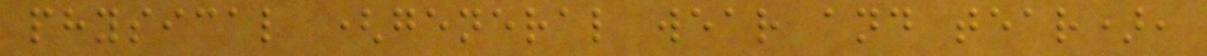physical (general wear and tear),
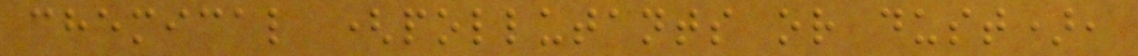chemical (pollutants or dust),
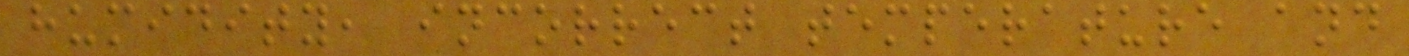humidity, incorrect temperature and
